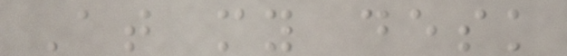At my desk
